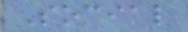Social
